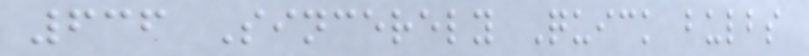636 Sincerely Quick bulbs
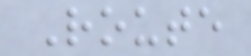Route
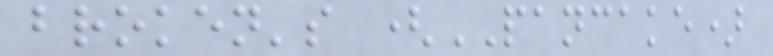broken's (PANCAKE)
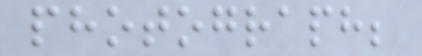photograph;
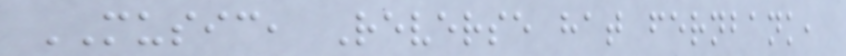MUSIC, Reverse hat fernbank,
